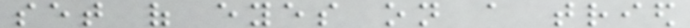set of eyes on a tried
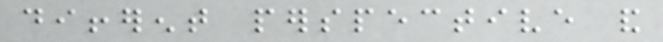different perspective and
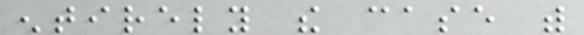entirely the case with
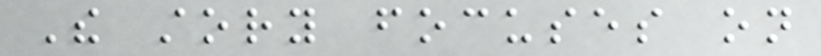The story focuses on
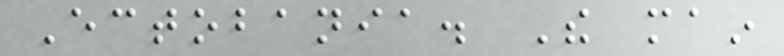Ectobania. The main
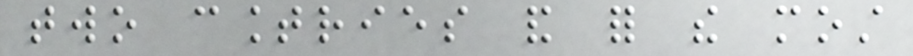two countries and for the most
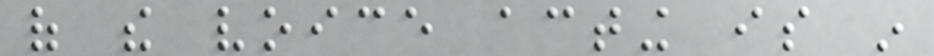of the voice acting is in
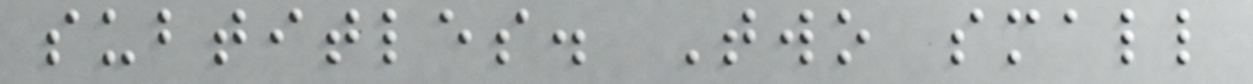subtitles. Two small
